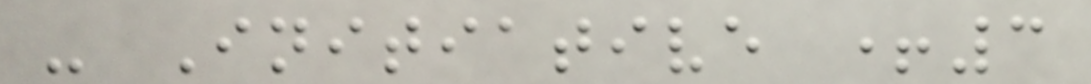- Initiative +3
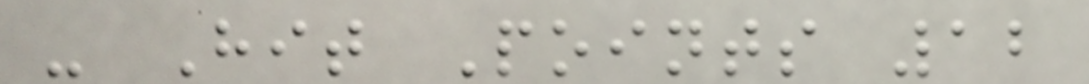- Hit Points 12
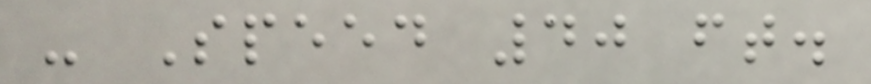- Speed 40 ft.
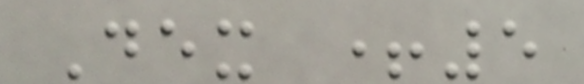Dex +5
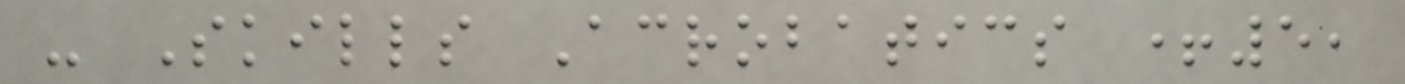- Skills Acrobatics +5,
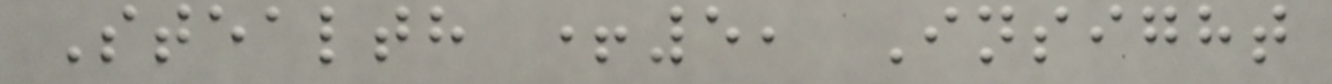Stealth +5, Insight
